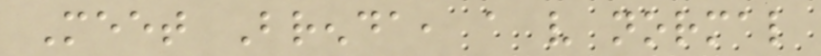Meet Brenda, a very normal
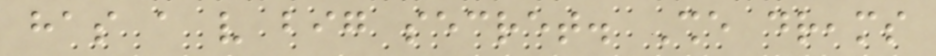has a very big secret. She dreams
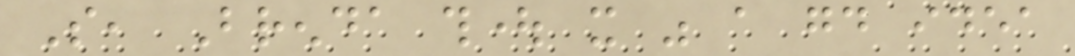So, Brenda thought it was a good idea
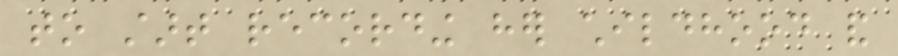to start recording her childhood and
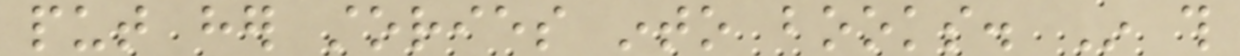put her stories into books. In this
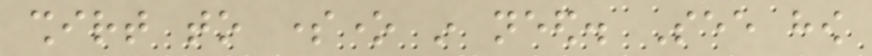shirt to someone in need. See how
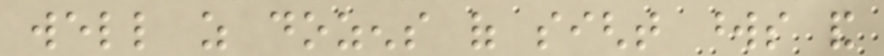well as dozens of sight words and
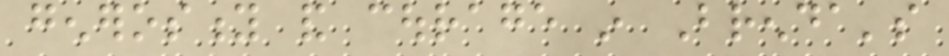generosity and courage in Brenda's
